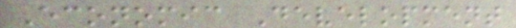Economic Development
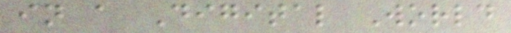in a Digital World
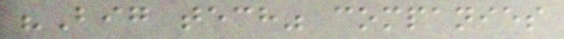"Big tech" companies
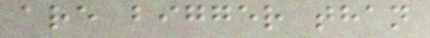are bigger than
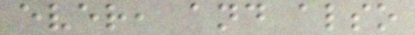ever, and also
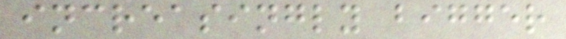increasingly bigger
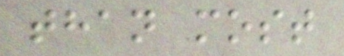than most
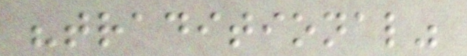"traditional"
